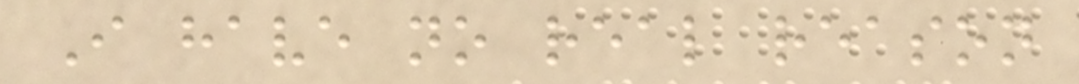I have no real reason
